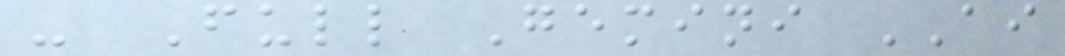- Full Gemini AI
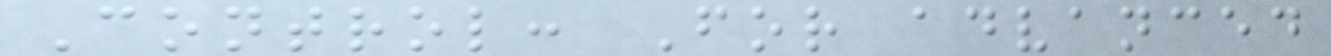Control: For advanced
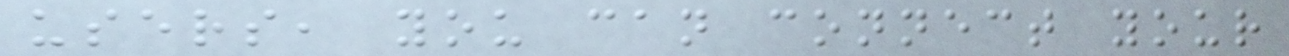users, you can connect your
